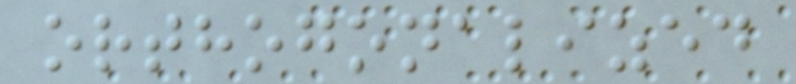orthogonalized
